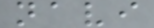navi
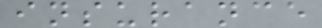insurance
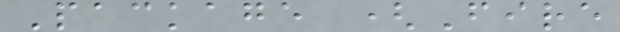Package (Fire
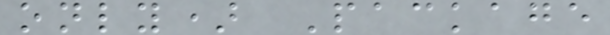only) Package
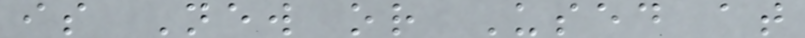is New or Used at
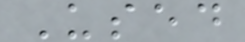Used
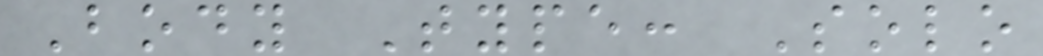Body Type: Solo
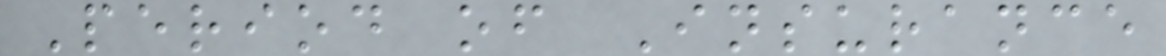Period of Insurance
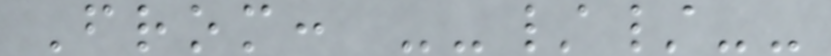From: --//--
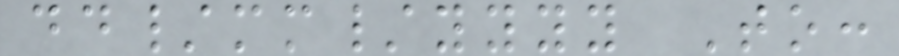dd/mm/yyyy To:
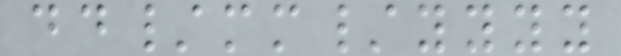dd/mm/yyyy
